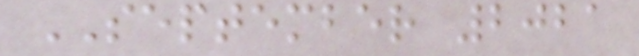SEPTEMBER 2021
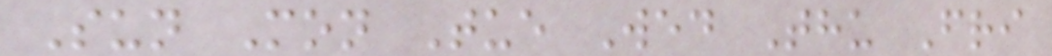Sun Mon Tue Wed Thu Fri
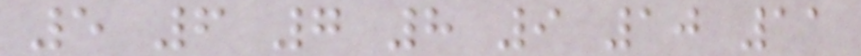5 6 7 8 9 10 11
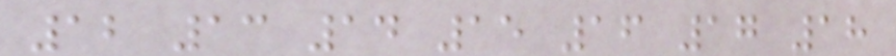12 13 14 15 16 17 18
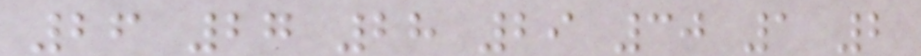26 27 28 29 30 1 2
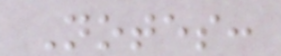Notes:
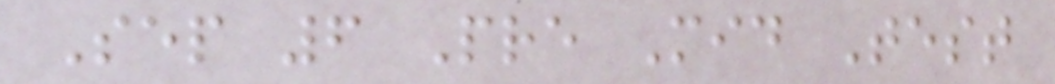Sep 6 Pre Mid Test
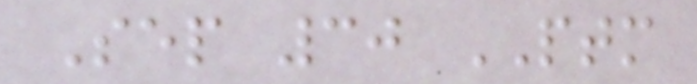Sep 30 PTM
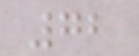72
